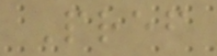Pref
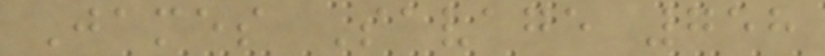James Savage 758
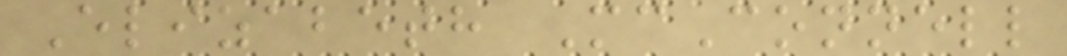Elizabeth McConnell
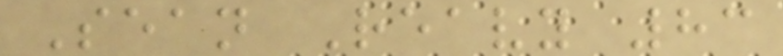Sean Reavy 83
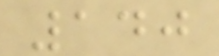140
